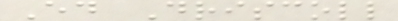Ed Driscoll
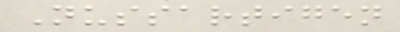Nussartigen
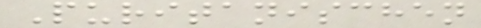Puritanischen
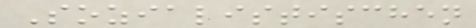Sozialistischen
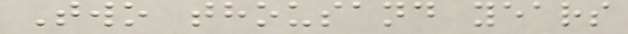Two thousand years
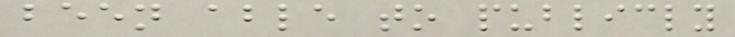been able to publicly
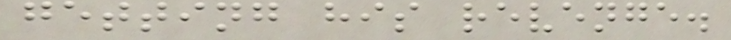getting his revenge.
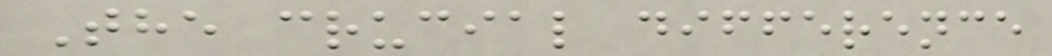The crucial difference
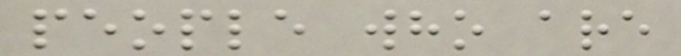people who are
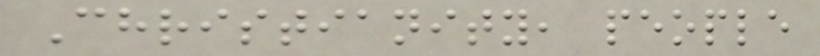Christianity, people
